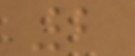2
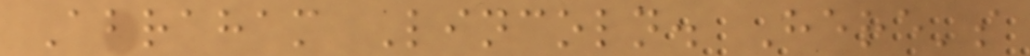Abraham Lincoln. Here's
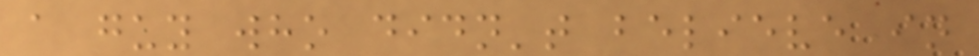a guy who didn't believe in
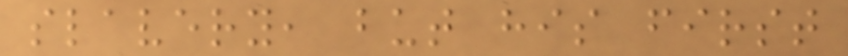slavery, but his first
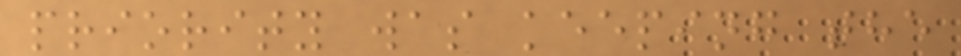priority was keeping the
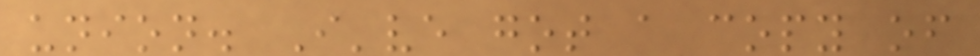union. I've got a copy of
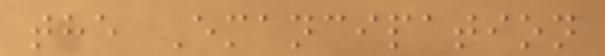the Emancipation
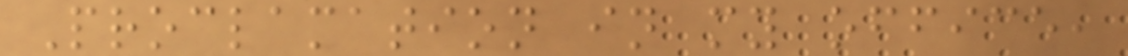Proclamation in my office,
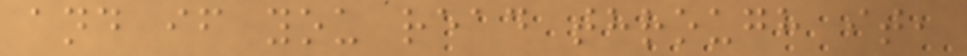and if you read through it,
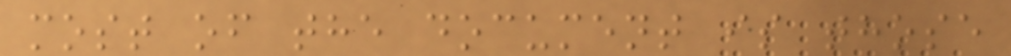most of the document is those
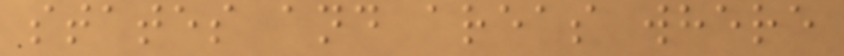states and areas where
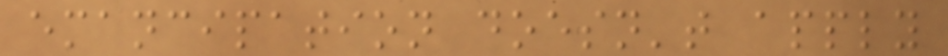emancipation doesn't apply
